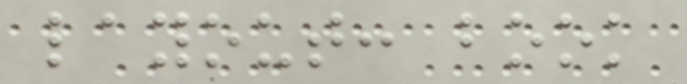layout: book
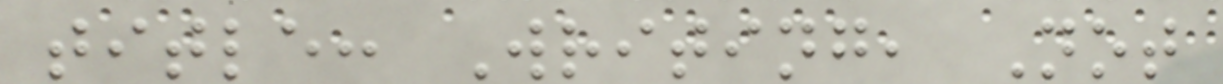title: Writing, Not
